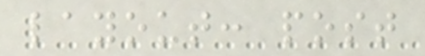layout: post
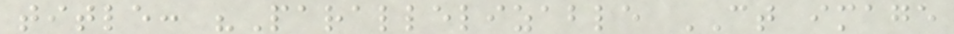title: "Parallelizable CT image
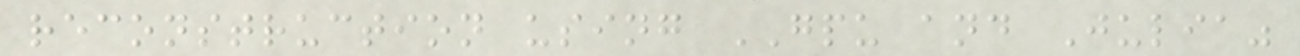reconstruction using GPU and Julia"
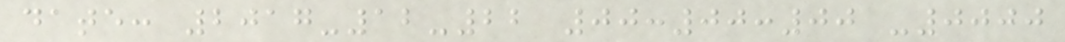date: 2017-12-22 00:00:00 -0000
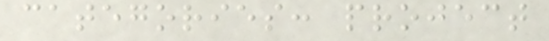categories: project
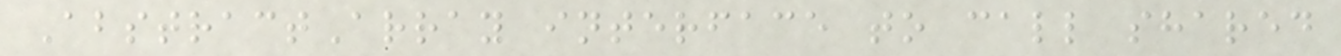AbstractArray interface to call shared
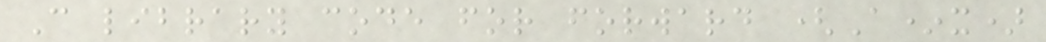C library code for forward (A*x)
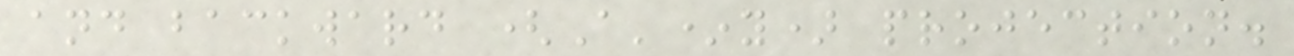and backward (A'*y) projection.
